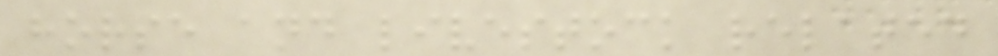horse and livestock related
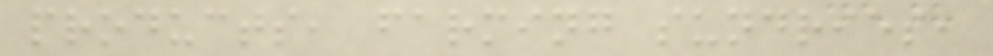products, farming sundries,
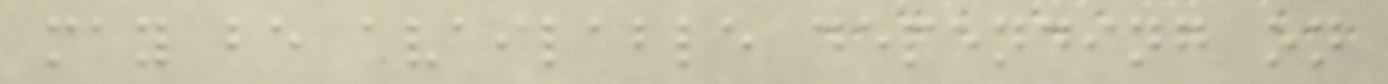may be available depending on
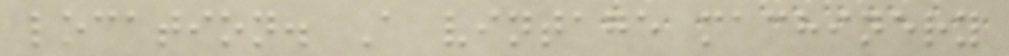location. A vintage machinery
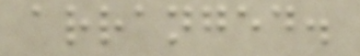arranged.
